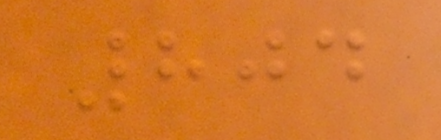804
